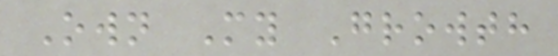Own My Growth
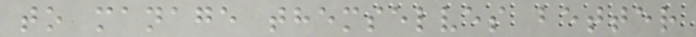to manage themselves better
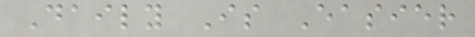Daily Is Easier
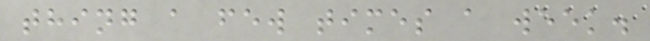thing a few times a week.
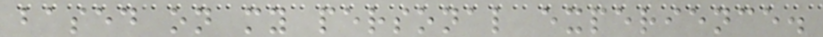based on my personal experience.
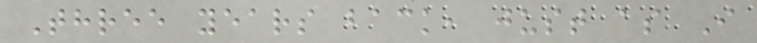Three years back, just as I
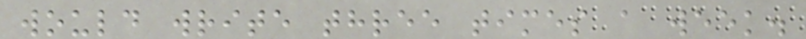would write three times a week.
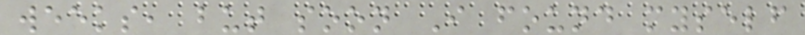weeks, but soon I found myself
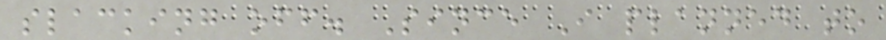slacking off. Since I planned to
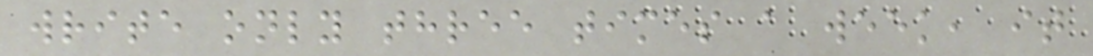write only three times a week, it
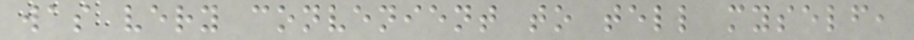was very convenient to tell myself,
